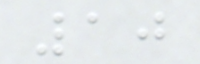10
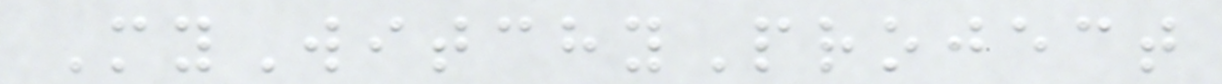MyWitchyProject
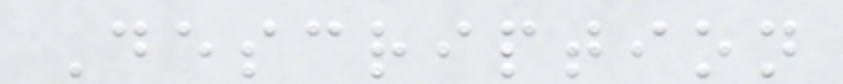Description
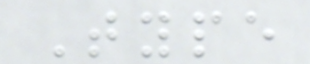Type
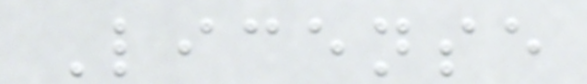License
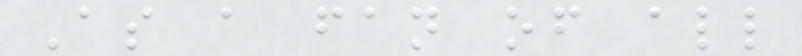As a fan of all
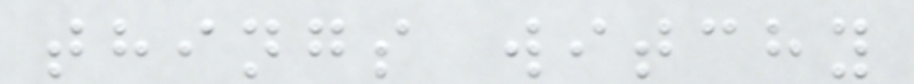things witchy
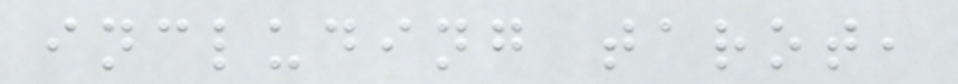including tarot,
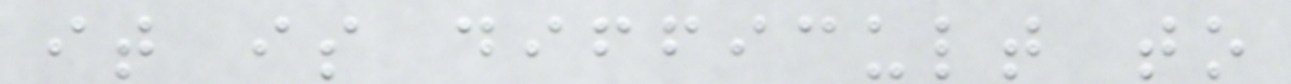it is difficult to
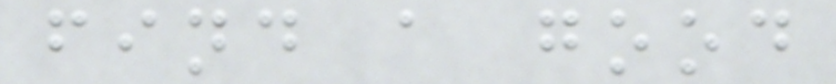find a good
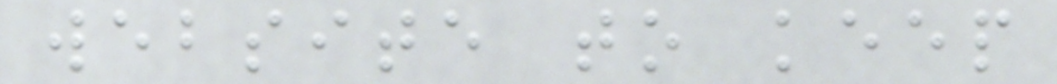website to keep
